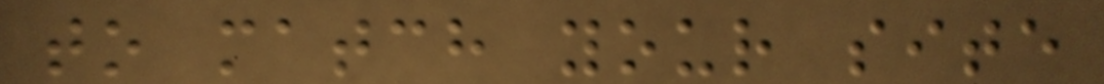to match your site
